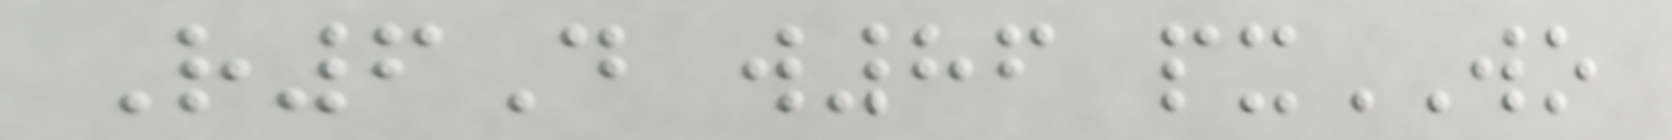R6D w86 pxWO
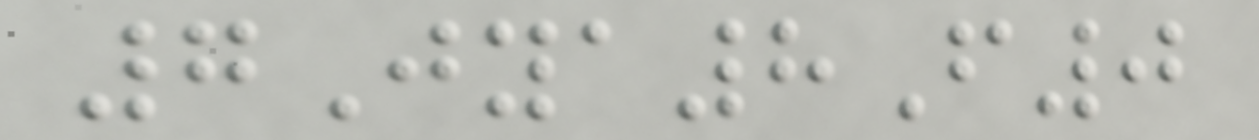7Jya8F0
